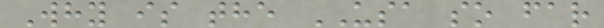Why is the USA so far
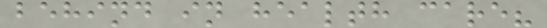behind in health care?
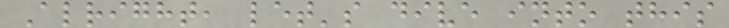Alright, let's dive into this
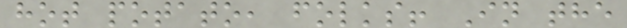hot potato, folks! In the
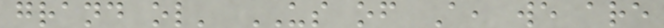grand ol' US of A, we are
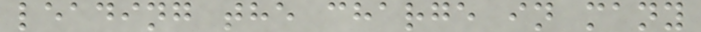leading the charge in many
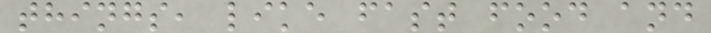things, like fast food and
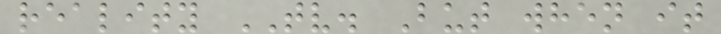reality TV. But when it
